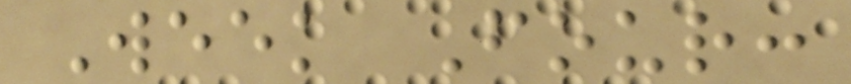Week Four:
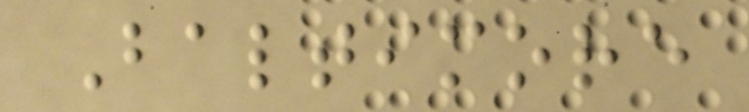Baltimore
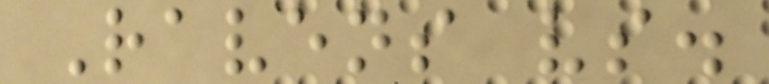Ravens vs.
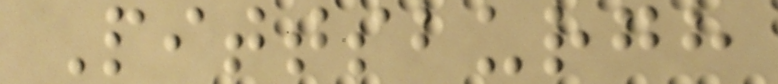Pittsburgh
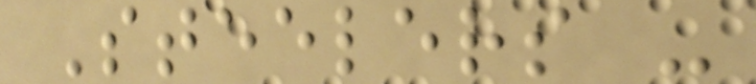Steelers -
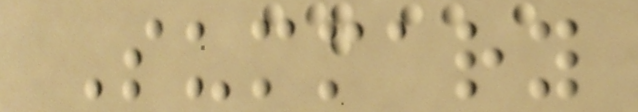Summary
